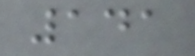141
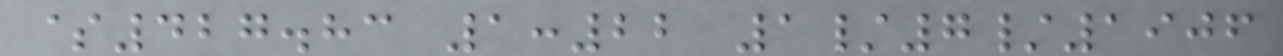$427.83 1:22 1/7/1906
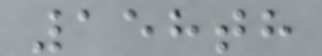158th
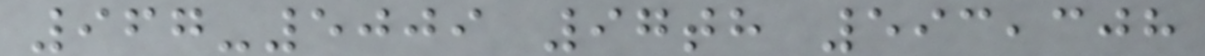967-5009 97th 593,308
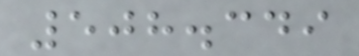508.349
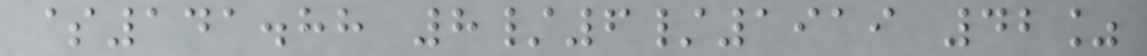$141.88 8/6/1919 42%
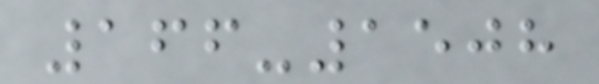166-1508
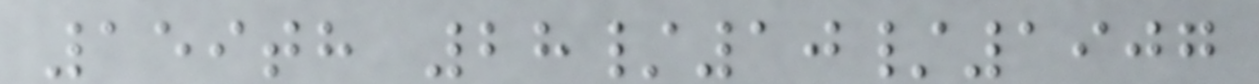159th 28/10/1907
